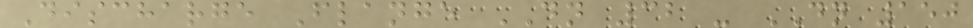Discharge Flange DN 32 - DN 150
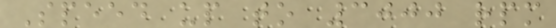Speed up to 3000 rpm
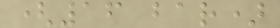(16 bar)
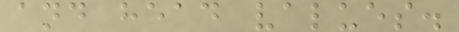and head values.
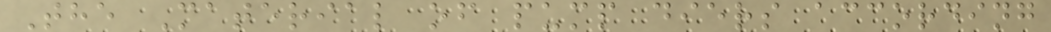The Material of pump diers according
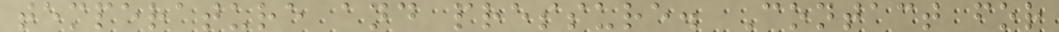temperature and pressure. Contact for
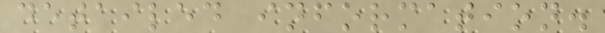detailed information.
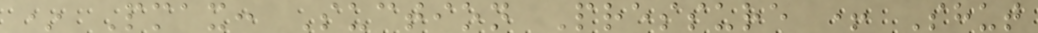* Pmax: Suction Pressure + Shut
